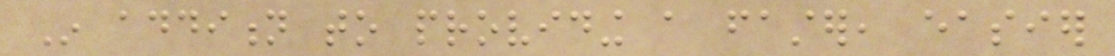In addition to providing a faster, easier
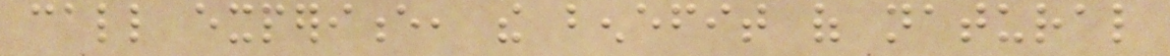call experience, the benefit of natural
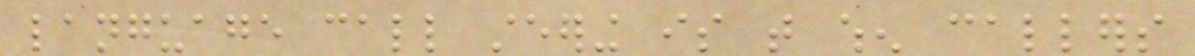language call steering is that when callers
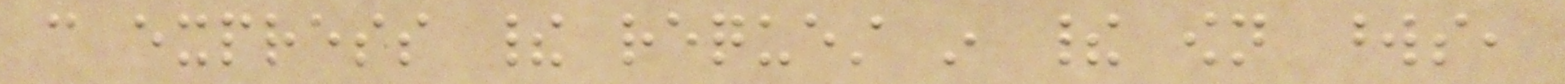can express their request in their own words,
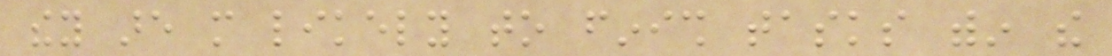they are more likely to finish tasks within the
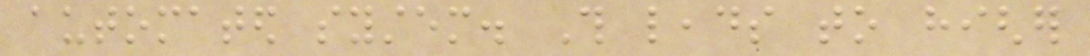automated system. This leads to higher
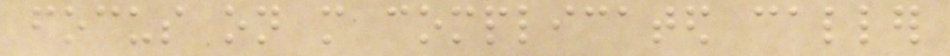focus on more complicated caller
